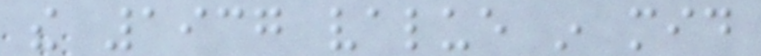the 1937 value in mid
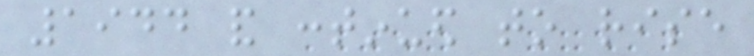1944 and continued to rise
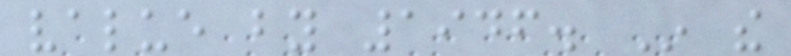value by 1946. In the
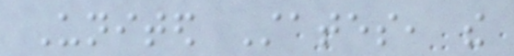United States, the
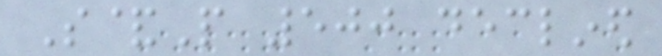S&P 500 declined
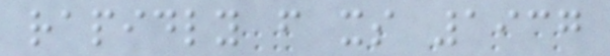rapidly from its 1937
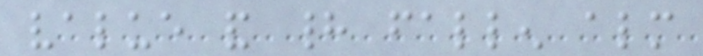value and had fallen almost
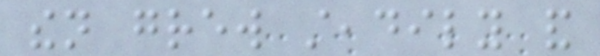then grew steadily and
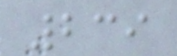239
